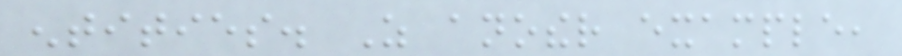entities. As another example,
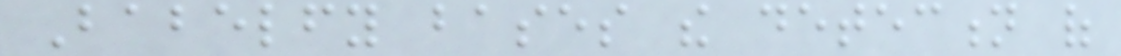Babelfy bases the detection of
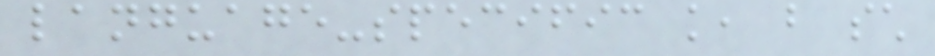language-specific knowledge, but such
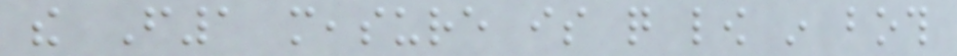the F1 measure is quite low in both
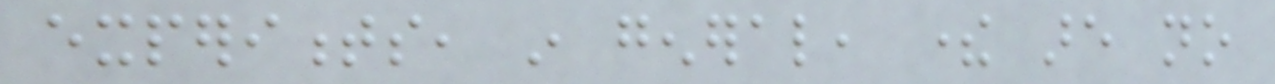experiments, in general, there are no
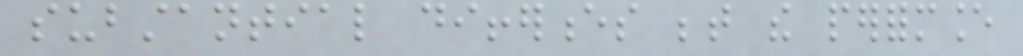substantial differences between the performance
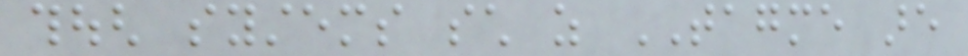though systems such as TAGME are
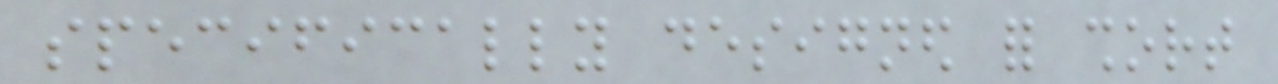specifically designed for short
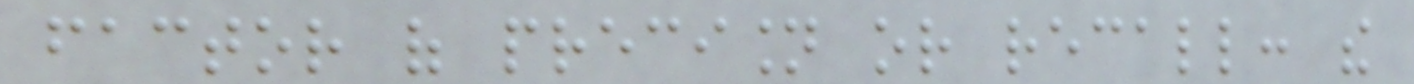factor of precision or recall: the
